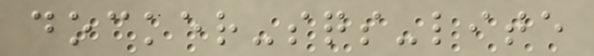docker-sqs-lite
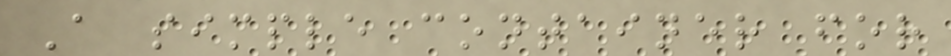A simple container for
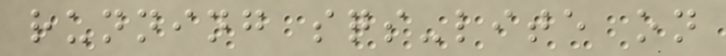running sqs-lite on
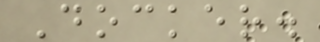Docker.
